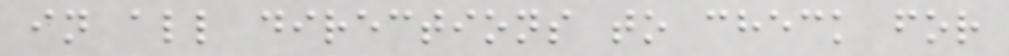in all directions to check for
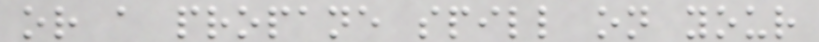or a propane spill on your
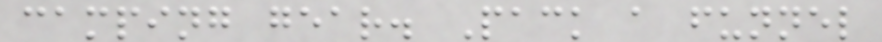camping gear. Pack a funnel
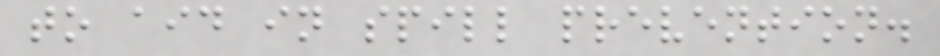to aid in spill prevention.
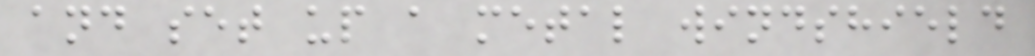and set up a metal windshield
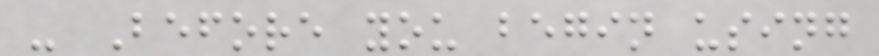- Before you begin using
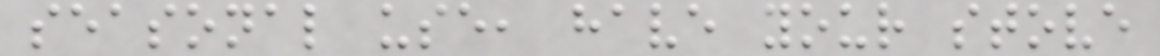seasonal use, have your stove
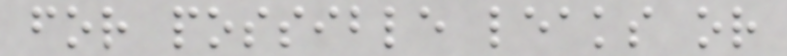for possible leaks or
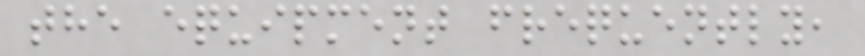the equipment frequently,
